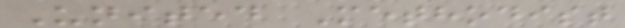United Methodist
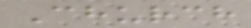Church
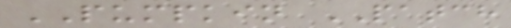PUMPKIN PATCH
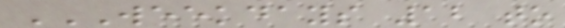WEEKDAYS 12 TO
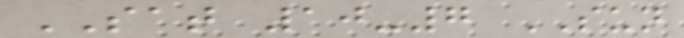SAT 10-7 SUN
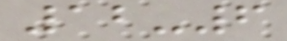12-6
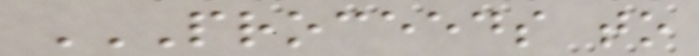PROCEEDS TO
